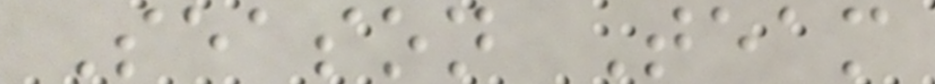Season Team
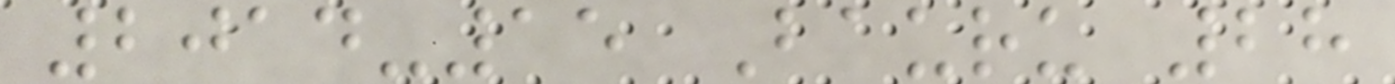2014-15 Bauru 28
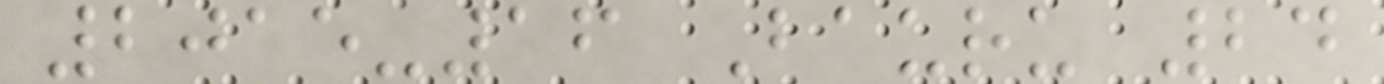2015-16 Bauru 24
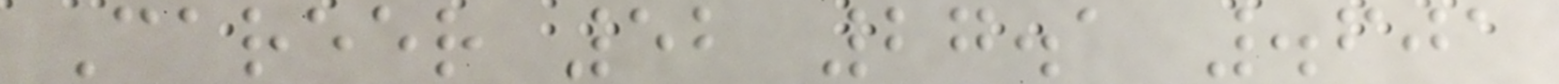Career 52 27.1 .601
